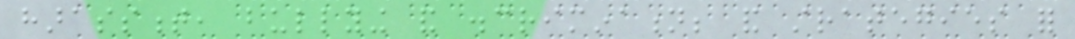harassment, bullying and discrimination; and strategies for
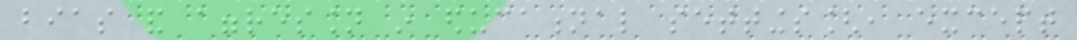bias and aggression in educational settings[, except
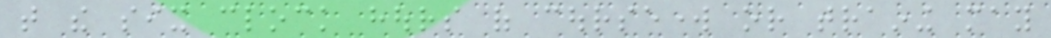that the six clock hours of coursework or training may
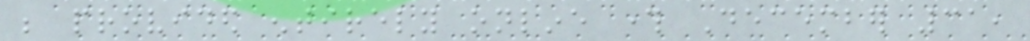be provided entirely online through December 31,
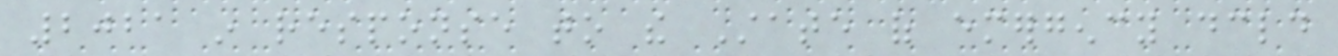2021 in response to the State of emergency declared
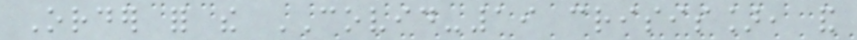Order for the COVID-19 crisis], and
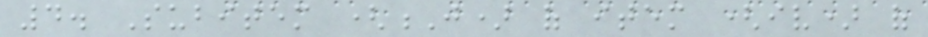4. Subitem (J) of item (iv) of
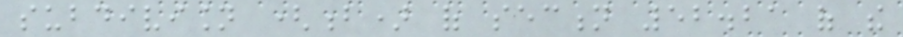subdivision (b) of section 52.21 of the
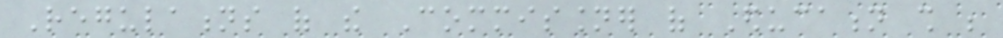Regulations of the Commissioner of Education shall be
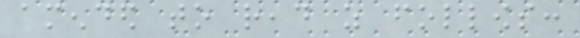amended to read as follows:
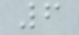6
